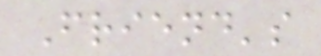Friend's
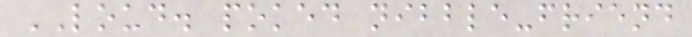LOUD. poked nibble-friend
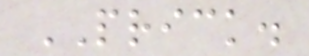PRICK.
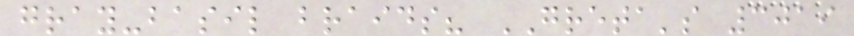gray-basil braids? GRETA's 3019
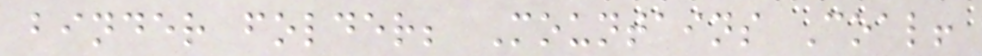binder folder; Mountains Coal!
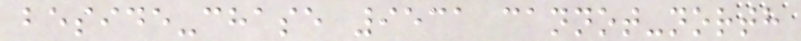beside-chase 9531 cannot-north
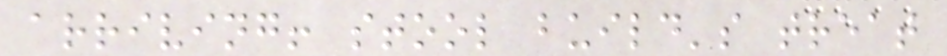arriving! stool build's treat
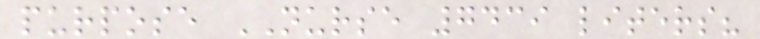purpose NURSE 7439 liters?
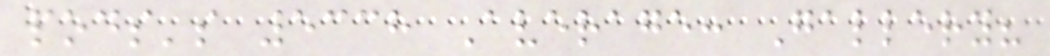pods's 5338 Average: Gallery?
